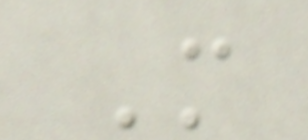M
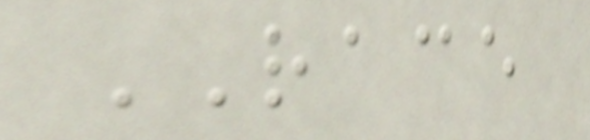RACE
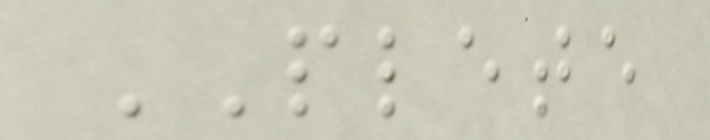PLETE
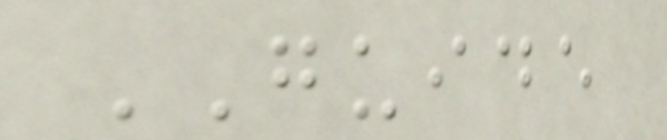GUIDE
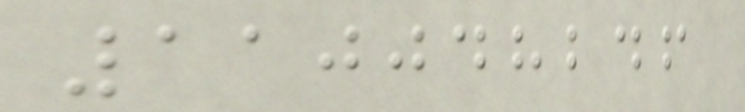110048246
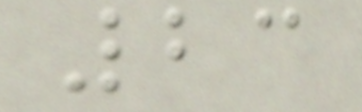23
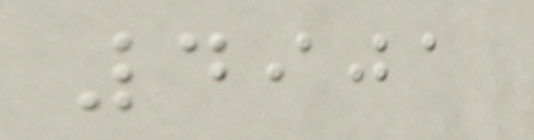4901
